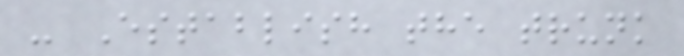- Establish the trunk
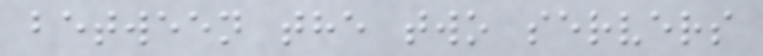between the two servers
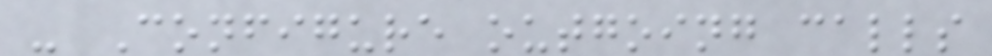- Configure outgoing calls
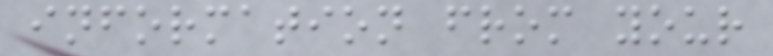information from your
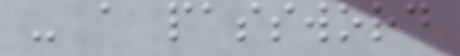- a password
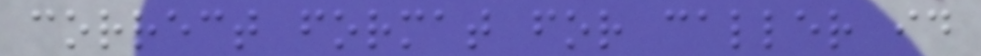correct format for caller id
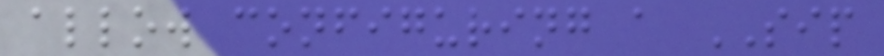allow configuring a SIP
